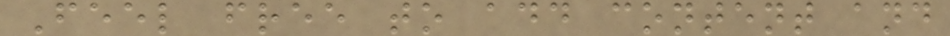Feel free to add content and
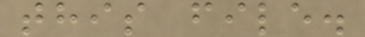this file.
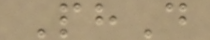PhD
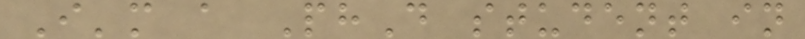I'm a PhD student in
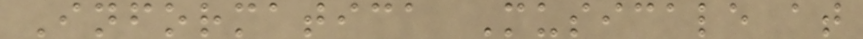Informatica Musicale at
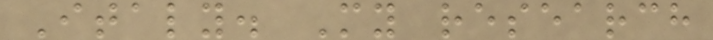Italy. My research
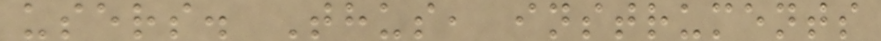users. Thus, instruments
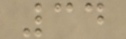34
